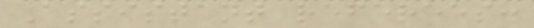Assistant referees:
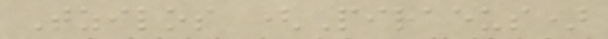Tzilos (Piraeus)
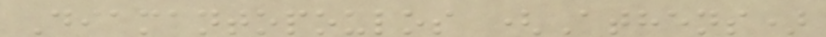Diamantopoulos (Athens)
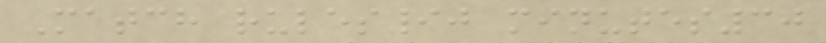Match rules90 minutes30
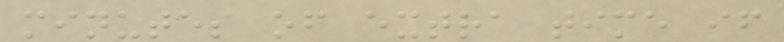minutes of extra time if
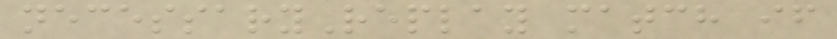necessaryReplay match if
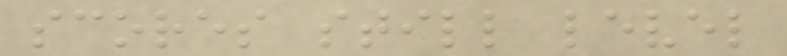scores still level
